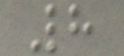8
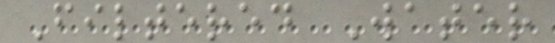Filtered Water
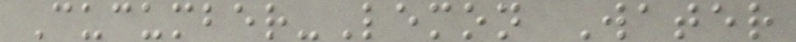Cucumber-Lemon Water
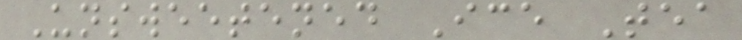Unsweetened Ice Tea
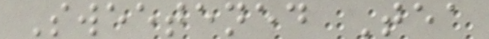Sweetened Tea
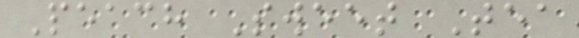Peach Sweet Tea
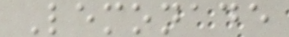Lemonade
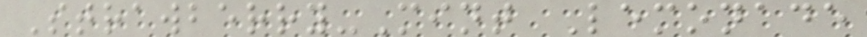Strawberry-Mint Lemonade
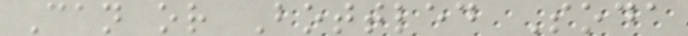Can or Bottled Soda
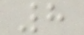8
